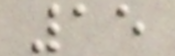15
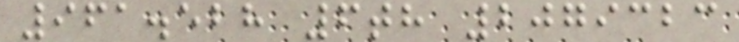961.528 6th 2079323
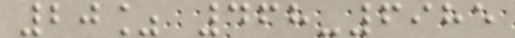20% 468-6985
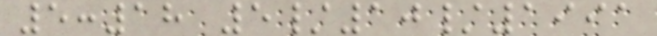5:18 5/10/1991
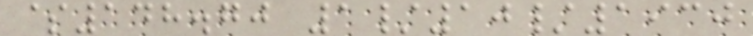$148.70 1/10/1930
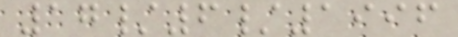17/6/1996
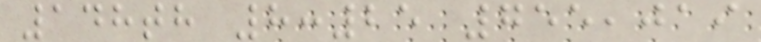148th 8:25 755,019
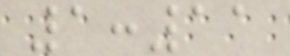1:11
